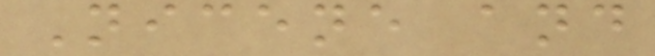Nicene and
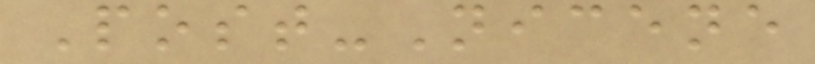Post-Nicene
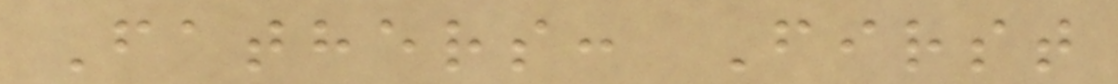Fathers: First
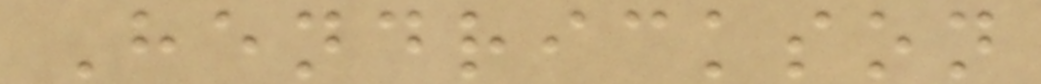Hendrickson
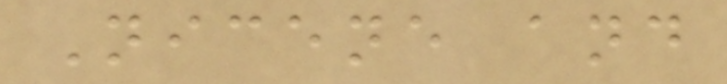Nicene and
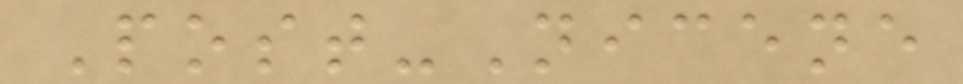Post-Nicene
